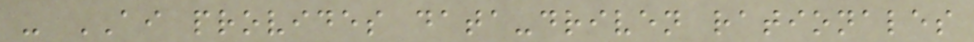- AI provides data-driven rationales
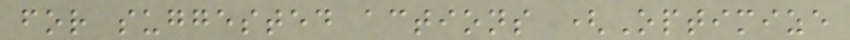for suggested actions (Optimize
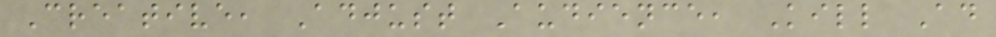Creative, Adjust Audience, Kill Ad
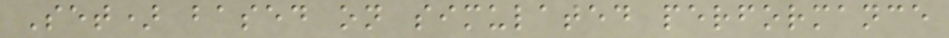Set) based on simulated performance
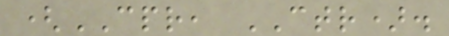(CPR, CTR).
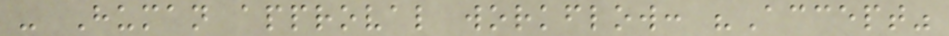- Human approval workflow: "Accept"
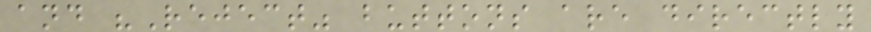and "Reject" buttons are directly
